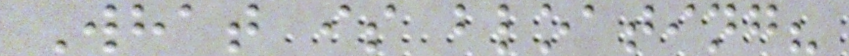What is bloating?
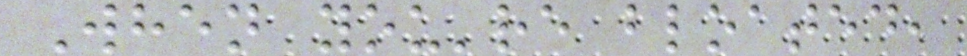When you're bloated,
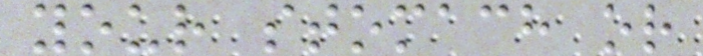your stomach or
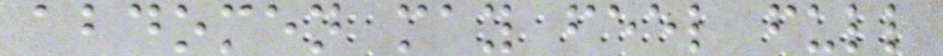abdomen may feel full
